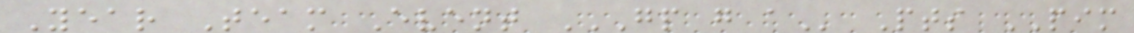Year Team Event GP G A Pts PIM
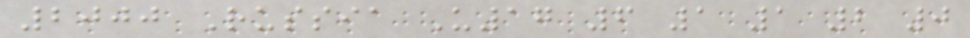2000 Russia U17 6 1 1 2 0
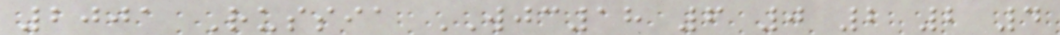2001 Russia WJC18 6 0 2 2 4
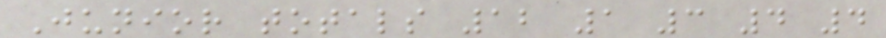Junior totals 12 1 3 4 4
